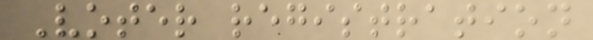Voter registration
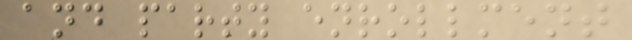and party enrollment
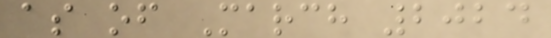as of March 2024
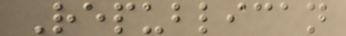Republican
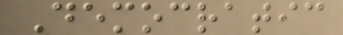Democratic
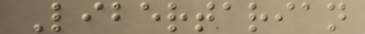Libertarian
